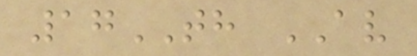17TH AV
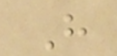H
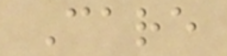Care
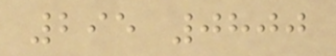295 0800
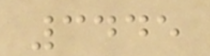3445
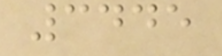3445
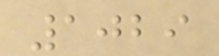1029
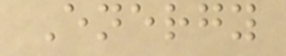Energy
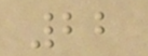22
